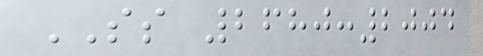SS 2680:2004
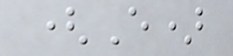(E)
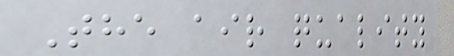The air quality
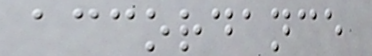accordance
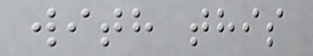with this
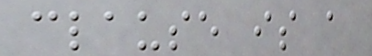clause is a
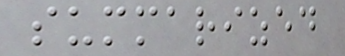summarized
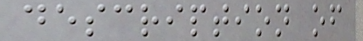description of
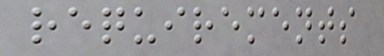requirements
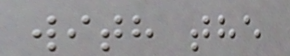with the
